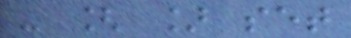- [ ] set
